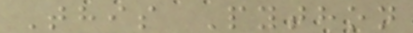This Python
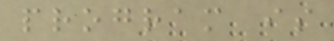program is
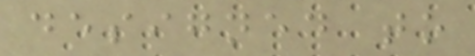designed to
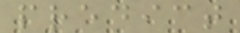predict
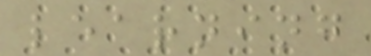learning
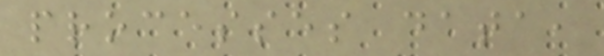processes data,
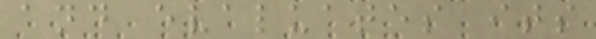and evaluates its
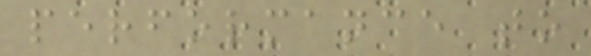performance to
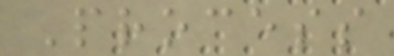Process
